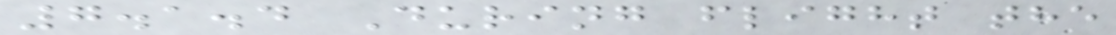7.1.4 During flight the
